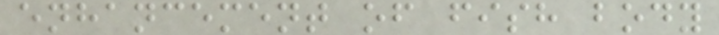enhancement of fish body
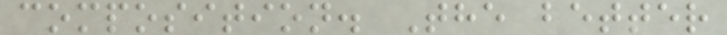composition. The better
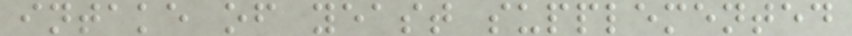intake of yeast supplemented
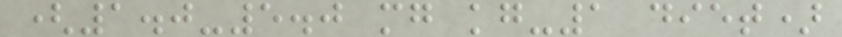(1.0-5.0 mg kg-1 diet)
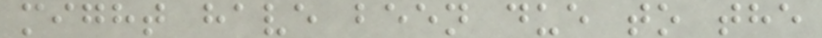might have been due to the
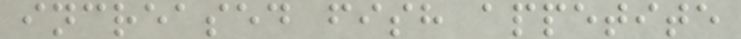increased fish appetite
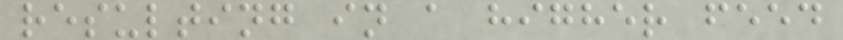resulting in a higher feed
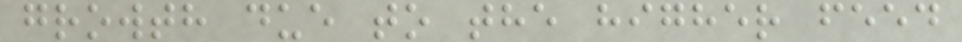growth due to the higher feed
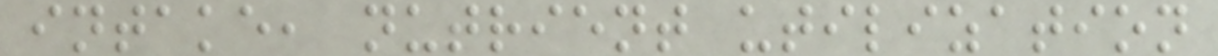intake, nutrient utilization
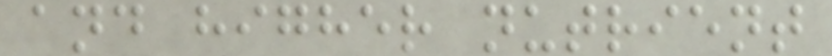and higher nutrient
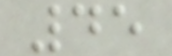45
